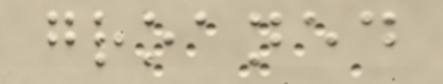groaned
